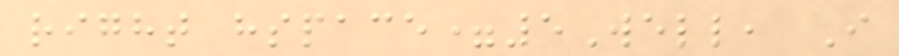right hspace=5Well, I
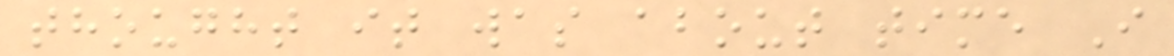thought it was about time I
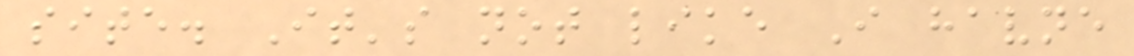site. It's not like I havne
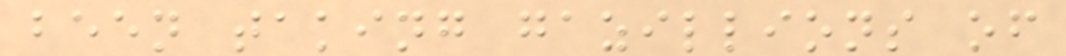been taking gazillions of
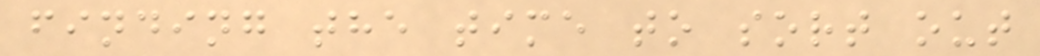finding the time to sort out
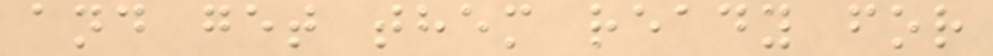and get them ready for
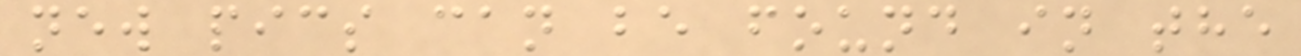new pics can be found in the
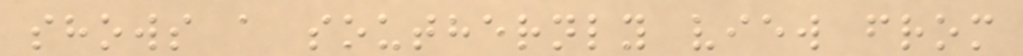shows a southernly view from
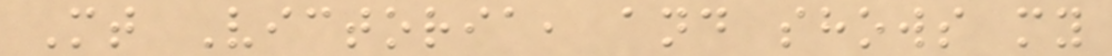Mt Victoria, and shows my
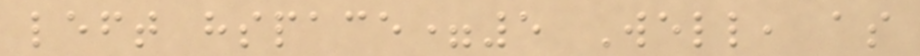left hspace=5 Well, as
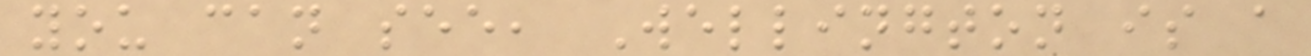you can see, Wellington is a
